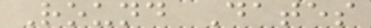Round Dates
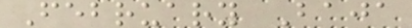February Baja
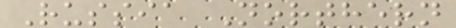Russia Northern
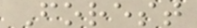Forest
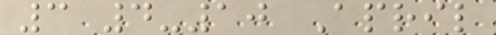3 4-10 April
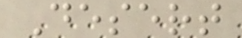Desert
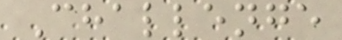Challenge
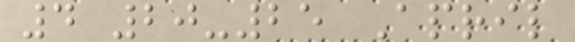4 20-25 April
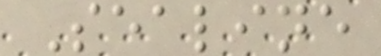Sealine
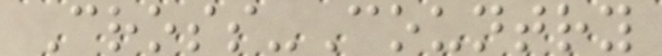Cross-Country
